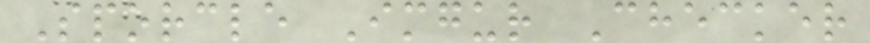Sporcle Imgur Checker
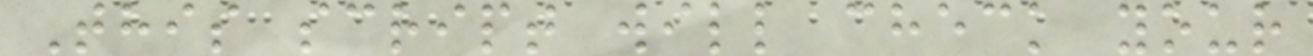This script will check your
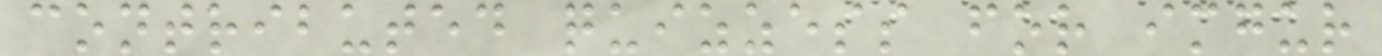contributed quizzess for imgur
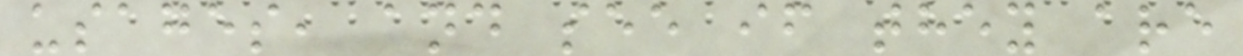usages, and see if they are
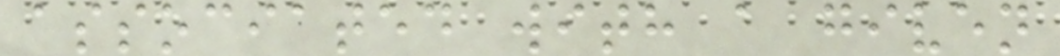associated with a given
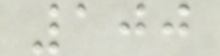100
